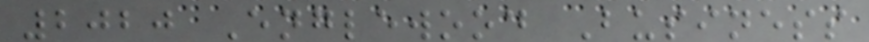2020 Englewood Business
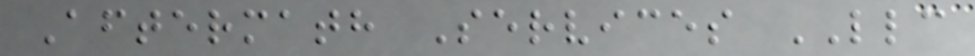Aftermath Services LLC
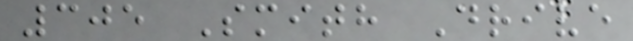305 Smith Drive
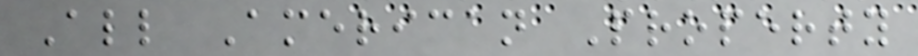All American Property
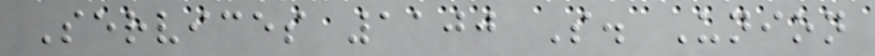Services 1100 S. Union
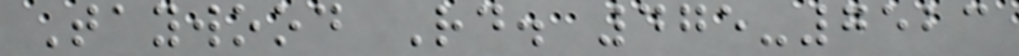Taywood Rd. 475-7523
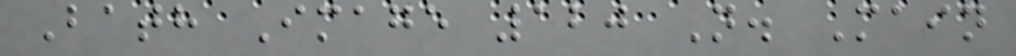Bath Image 120 N. Main
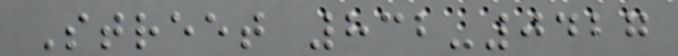Street 832-0427
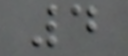4
